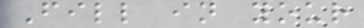Fill in your
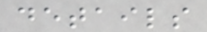details
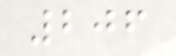206
